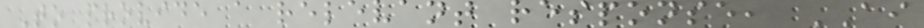To provide a relevant response, AI
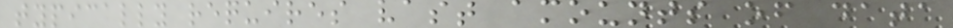typically requires vast amounts of data
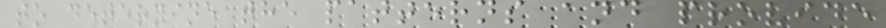to determine the patterns and provide
